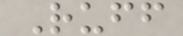Ruff
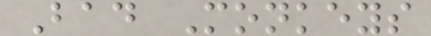Bad Monkeys
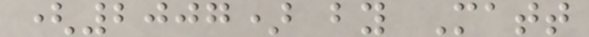(2007) by Matt
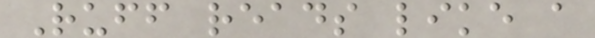Ruff reads like a
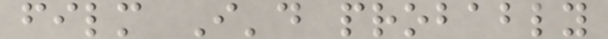film I'd probably
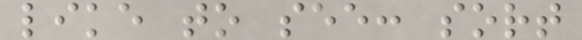like to see: sort
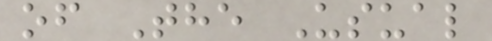of The Usual
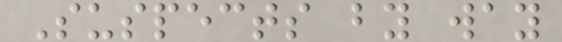Suspects by way
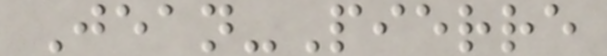Jean-Pierre
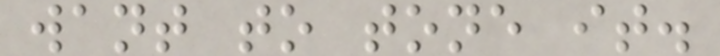want to tone it.
